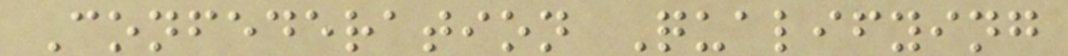Confederation Qualifying
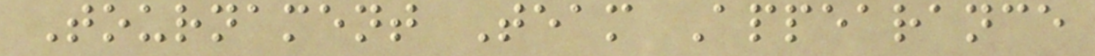Tournament Team Appearance
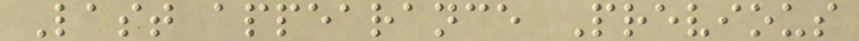Last appearance Previous
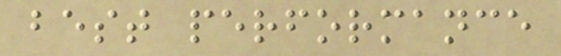best performance
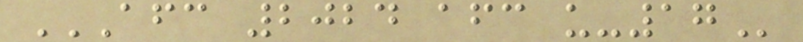AFC 2024 AFC U-17
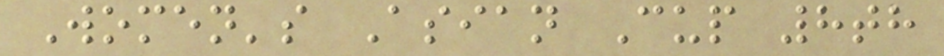Women's Asian Cup 8th
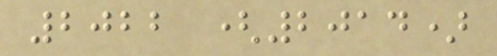2022 (2014)
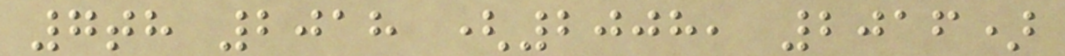7th 2018 (2008, 2016)
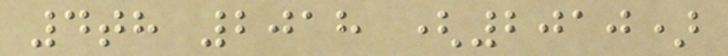4th 2018 (2010)
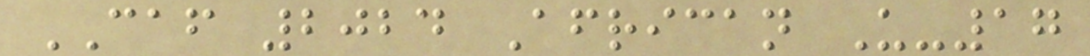CAF 2024 African U-17
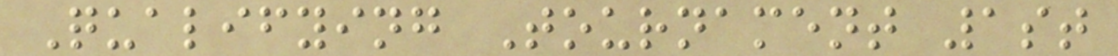Qualifying Tournament 1st
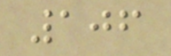106
